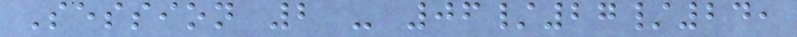Session 2 - 06/27/24,
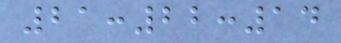21:22:14
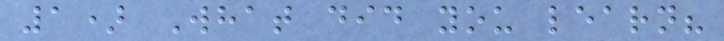1) What did you learn?
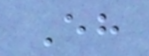Eh
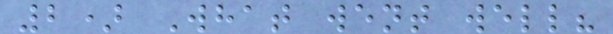2) What went well?
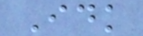Idk
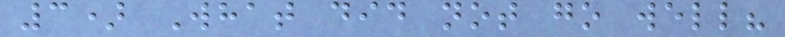3) What did not go well?
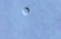a
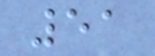51
